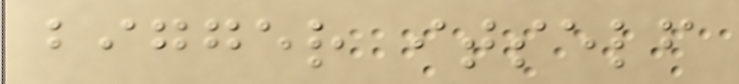bigger itself
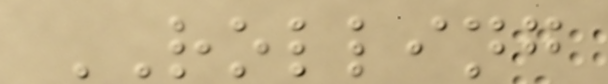ROLLING
